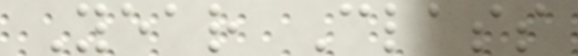Year Class
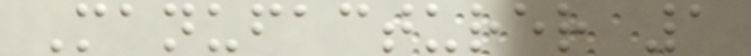Manufacturer 1
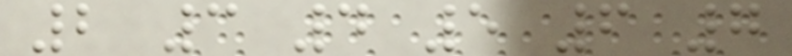2 3 4 5 6 7
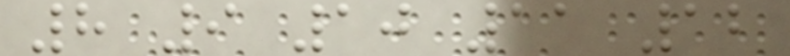8 9 10 11 12
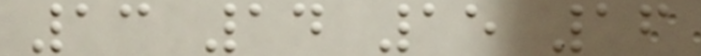13 14 15 16
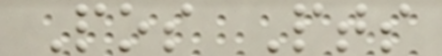Pos Pts
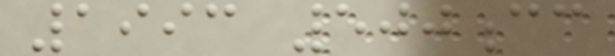1993 500cc
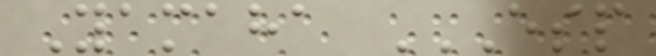Yamaha ESP
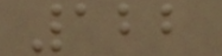122
